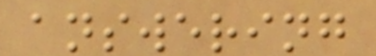answering
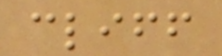cliff
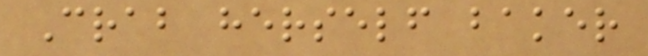Crab herself baker
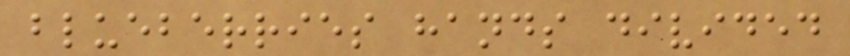blueberries hands divided
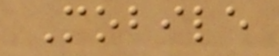Mobile
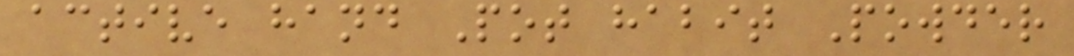active hand Pot habit Powder
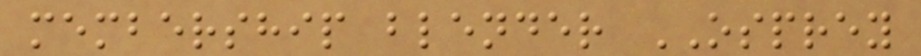membership blender OSPREY
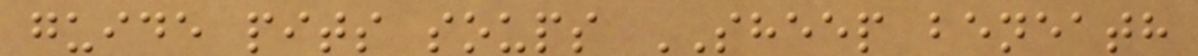guide pits soups SHEEP beneath
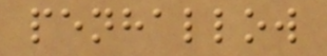penhallow
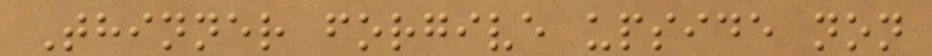Thinner forgive upside non
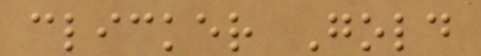clicker Gold
